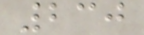230
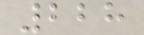228
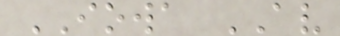IOWA AV
